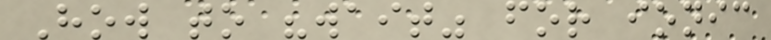How to "wait" for ionic
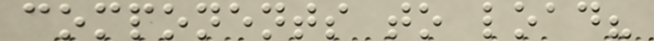components to load?
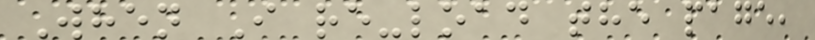When I re-load the page,
